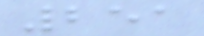251
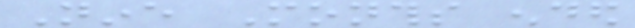Nine Months ended
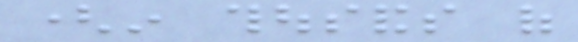(in thousands of
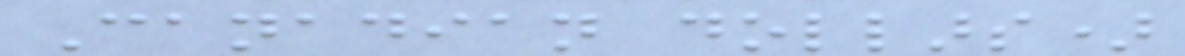Canadian dollars)
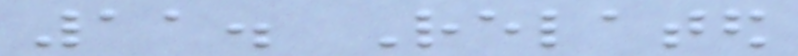11. Related
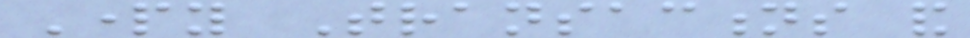Party Transactions and
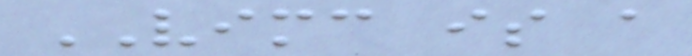VIMC is a
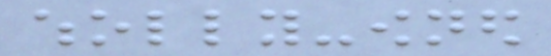wholly-owned
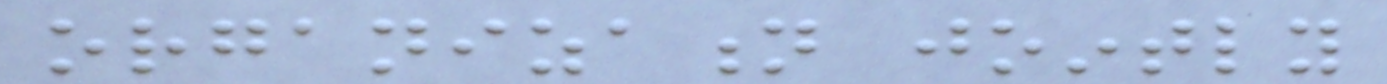organization jointly
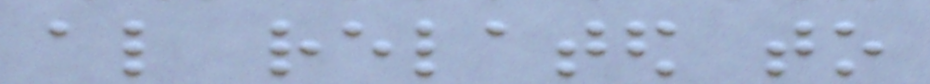also related to
